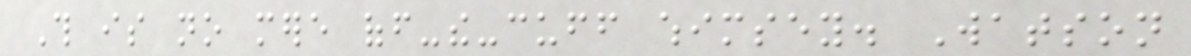This is no mere off-the-cuff whimsey. Watson
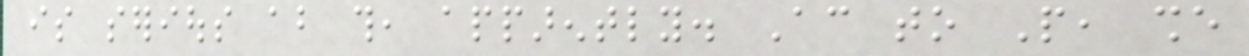is serious about this, apparently. According to People, she
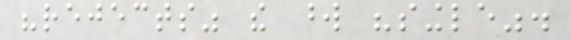"rejects" the word "single".
